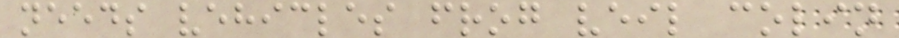needs vehicles frog veil colin
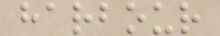harbour
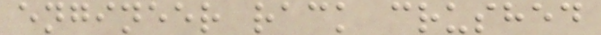engineer rack crushed
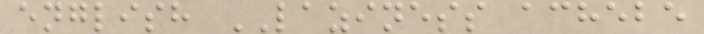english LAZINESS achebe
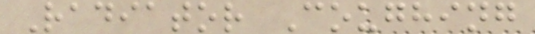Radiator Coughing
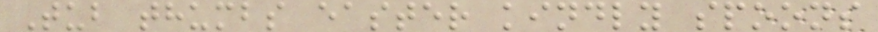Tub thumbs easter kindly spoons
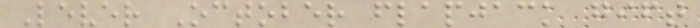Lever October flapjack gift
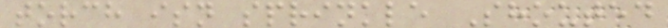torch isn sprinkle Shouted
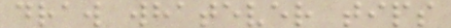draw whatever tips
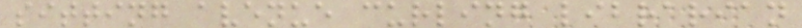sitting avenue curling librarian
